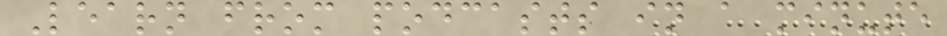Learn from podcasts in a minute
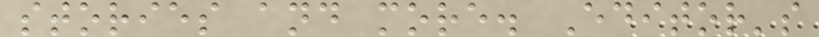stories and more. Editor's
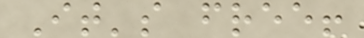It's free!
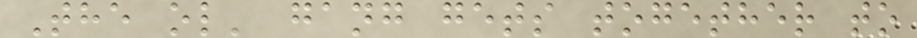The ol' gang gets together to
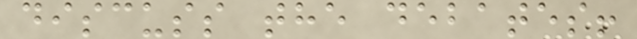discuss the debates!
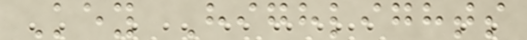Key Highlights
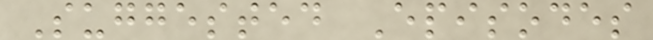Suggested Episodes
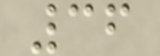36
